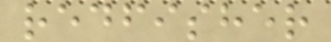redfisher
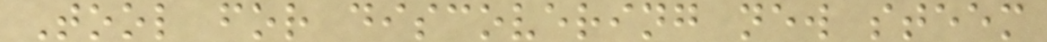Tool for discovering new steem
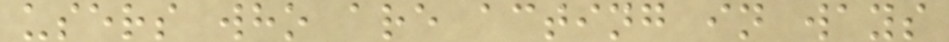users who are acting in ways
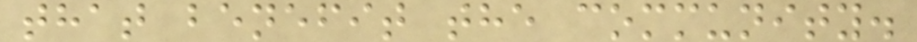that benefit the community.
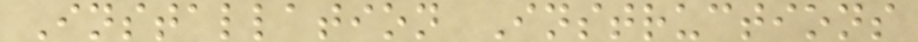Installation Instructions
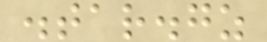.tar.gz
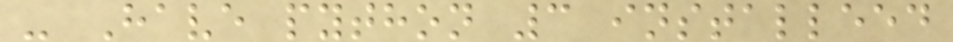- Have python 3 installeed
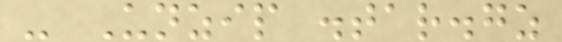- Unzip .tar.gz
